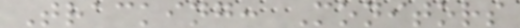Tracking: Monitors
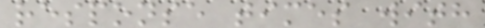response times with
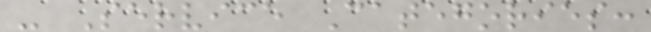- Service Categories:
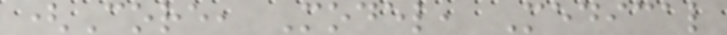(Core, Model, Medical
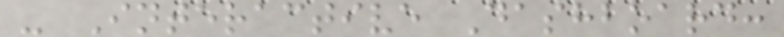- Interactive Dashboard:
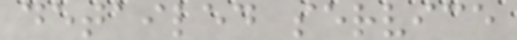detailed service
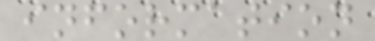information
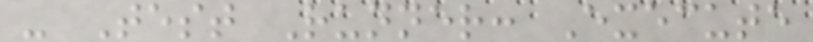- Test Runner: Execute
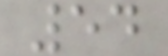54
